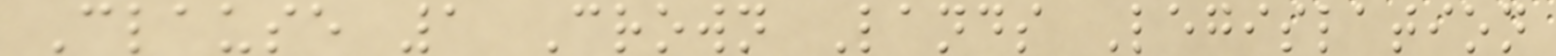Clause 1 Crown Lands Legislation
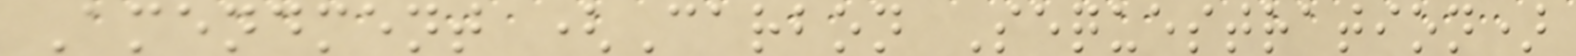Amendment (Carbon Sequestration)
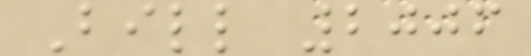Bill 2006
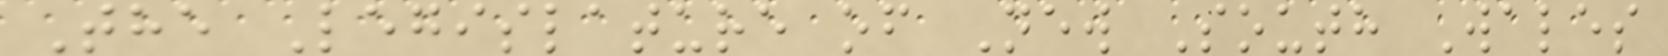The Legislature of New South Wales
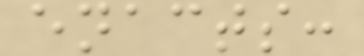enacts:
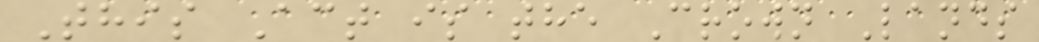This Act is the Crown Lands
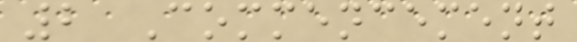2 Commencement
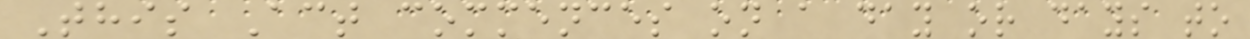This Act commences on a day or days to
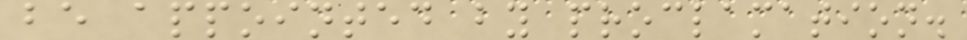be appointed by proclamation.
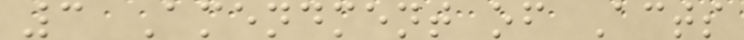3 Amendment of Acts
